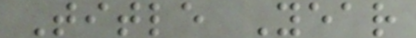Title Year
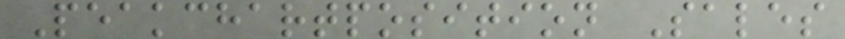Peakchartposition Sales
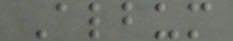Album
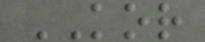KOR
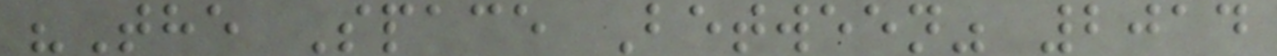"The Space Between" 2014
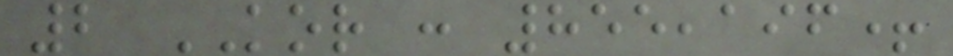2 KOR : 855,196+
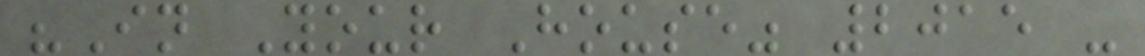"In Your House" 2015 -
